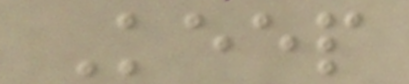Keep
